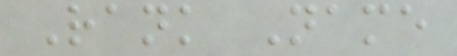Rank Name
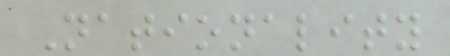Nationality
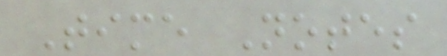Time Notes
